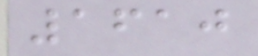1610
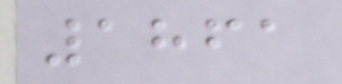1861
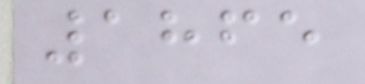1865
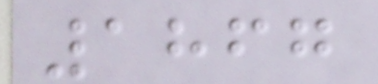1867
